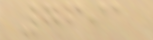7691
